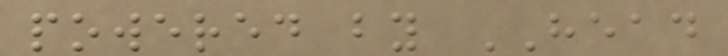powered by HEAD
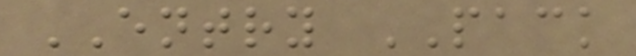ENTRY PACK
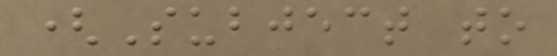(Subject to
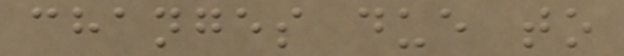changes due to
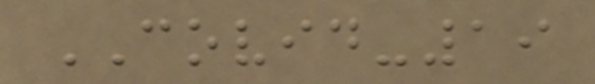COVID-19
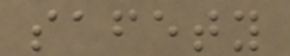safety
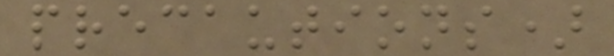precautions)
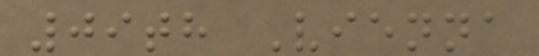09th Vienna
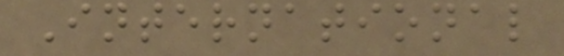International
